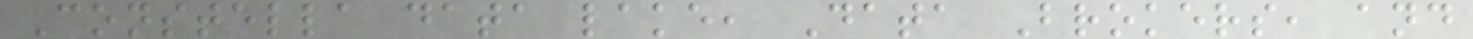Constella data lake, Data Brokers, and
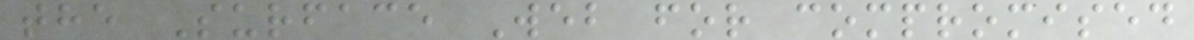the Surface Web for compromised
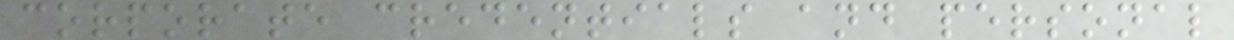corporate credentials and personal
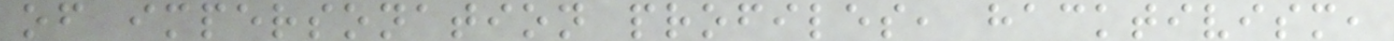of impersonation profiles, hacktivism,
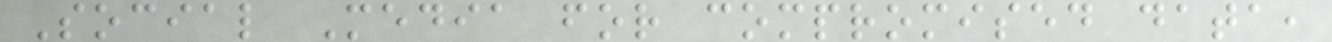Social Media for compromised data,
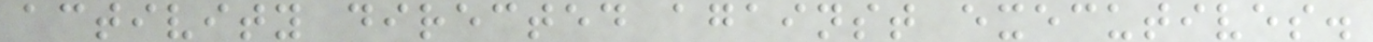activity directed against executives.
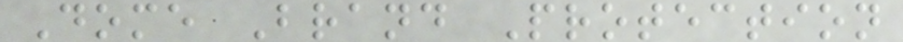Dome Brand Protection
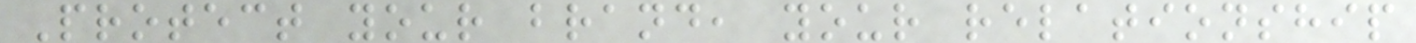Protect your brand, your relationship
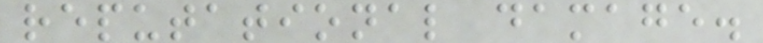reputational damage.
